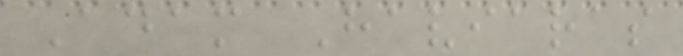Adam Haviaras
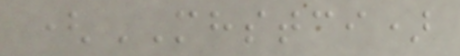(MHSTCI)
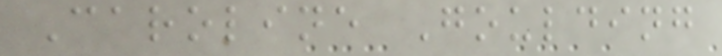Caroline Goulding
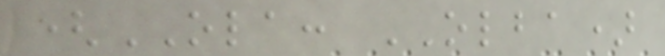(OLA: OLBA)
